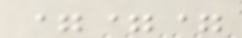===
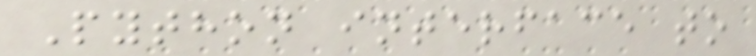Python interface to
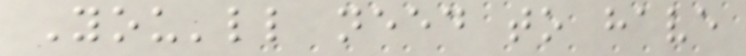You'll need to have
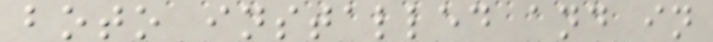boto installed and in
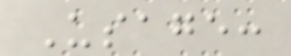Usage:
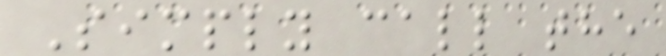Simply call the
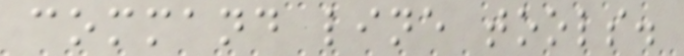command line tools.
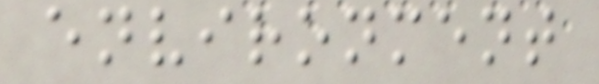environment
